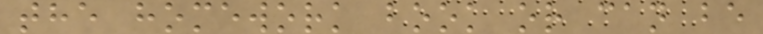the homework book or can be
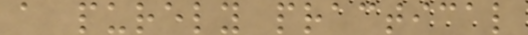a purely practical
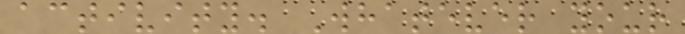activity. Whatever your
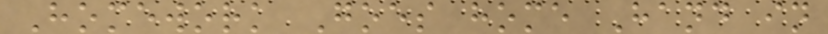Homework Goes home Hand in
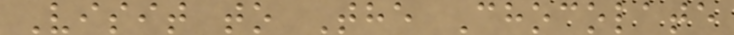Visit to The Chocolate
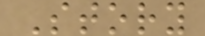Story
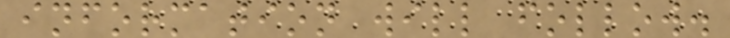information will follow.
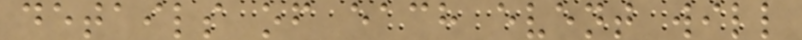details of each event will
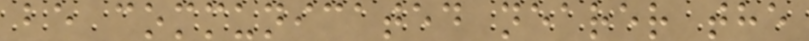be communicated nearer the
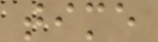time
